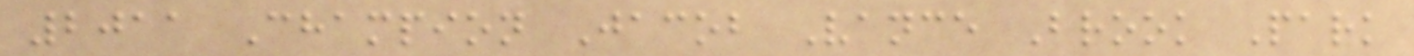2011 Champion Jacob Vance Brook Park
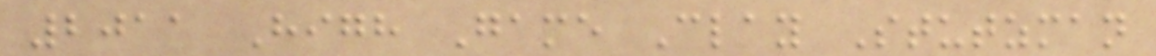2011 High Game Clay Stutzman
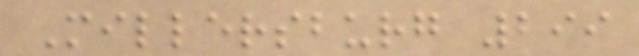Millersburg 299
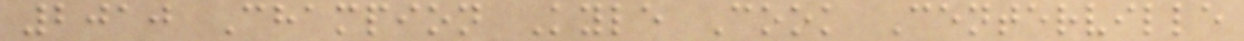2010 Champion Kyle Cook Centerville
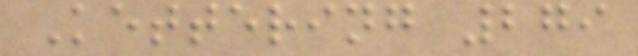Kettering 279
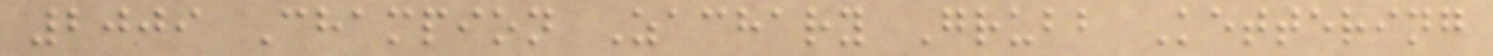2009 Champion Zachary Grubb Kettering
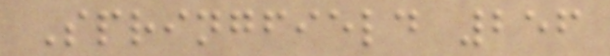Springfield 256
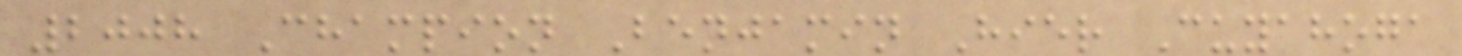2008 Champion Benjamin Hier Cuyahoga
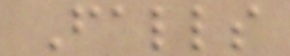Falls
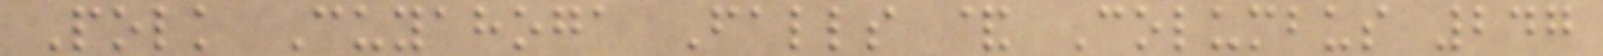Polk Cuyahoga Falls & Columbus 247
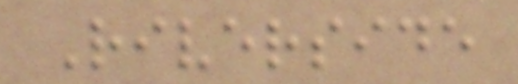Riverside
